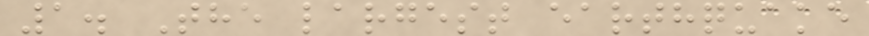1. The largest earthquake
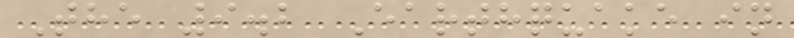The 9.2 Earthquake in
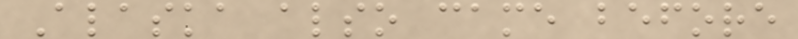Alaska also came before
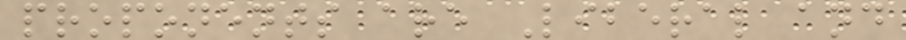proponents are Liberal and
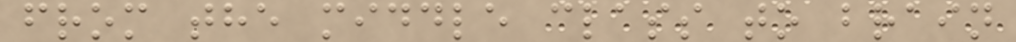from the middle class to brain
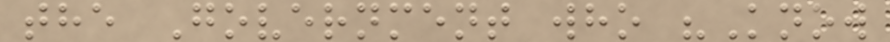the Government who "Know
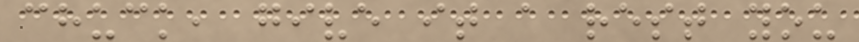chuck, give it a rest you
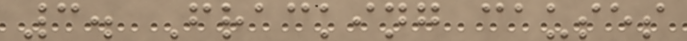3. Fracking causes
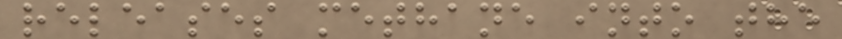releases methane into the
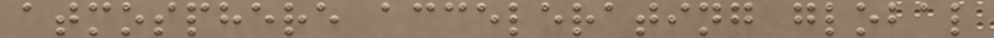atmosphere accelerating global
